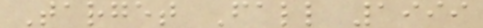Target Fall 1999
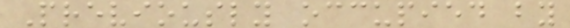Previously occupied by
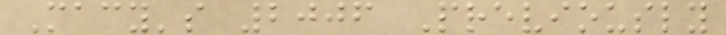Macy's 2006 Previously
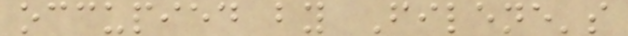occupied by Filene's
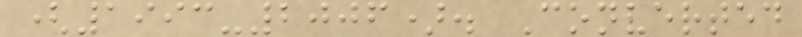(1993-2006). Converted
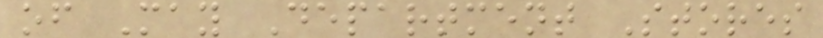of May Department Stores
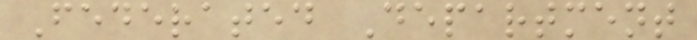Federated Department
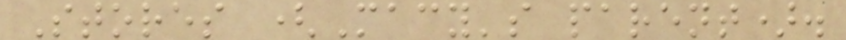Stores (Macy's parent).
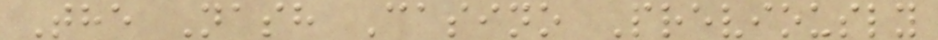The Nash Casino Previously
